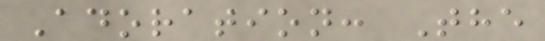Adoration: The
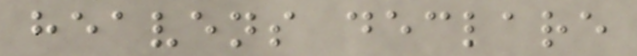heavens declare
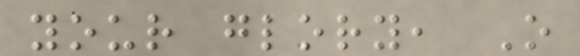your glory, O
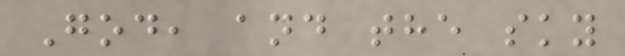God, and the sky
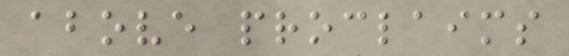above proclaims
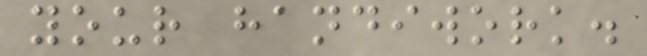your handiwork.
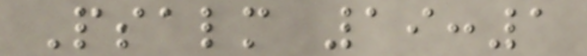Psalm 19:1
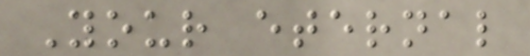Your eternal
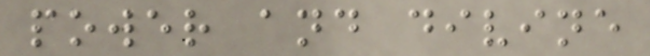power and divine
